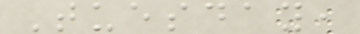Tuesday,
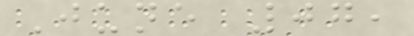June 07,
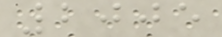2005
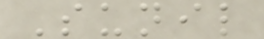Sunil
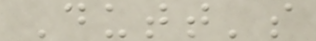Dutt's
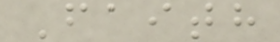Faith
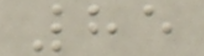85
